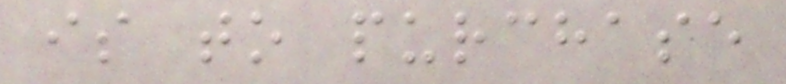is to purchase
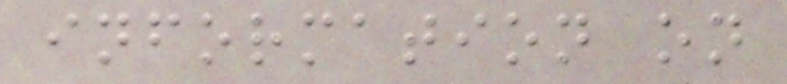information on
